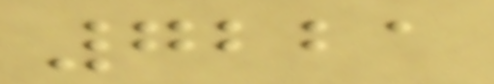7221
